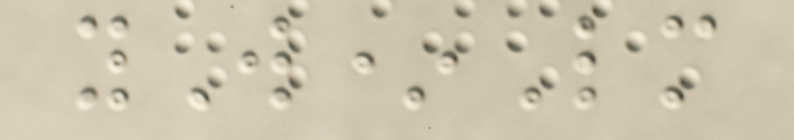yW*Lm
